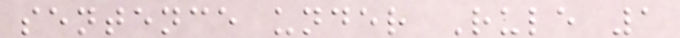sentence under Rule 1
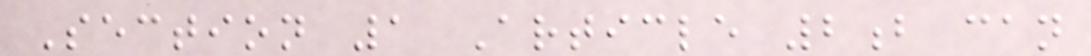Section 1 Article 2b can
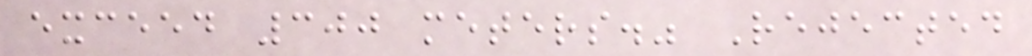exceed 300 meters." Rejected
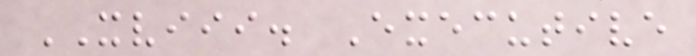XVIII. Executive
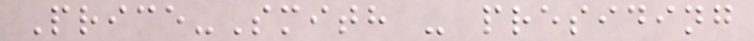Price-Smith - presiding
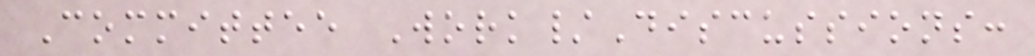Committee Work/Discussions:
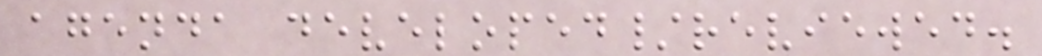agenda developed/reviewed.
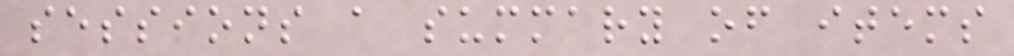sessions a summary of items
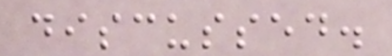discussed.
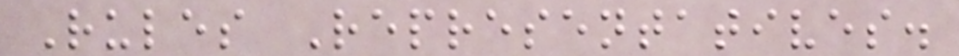Rules Representatives.
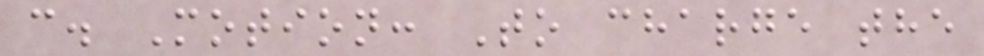c. Motion: To charge the
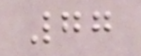77
